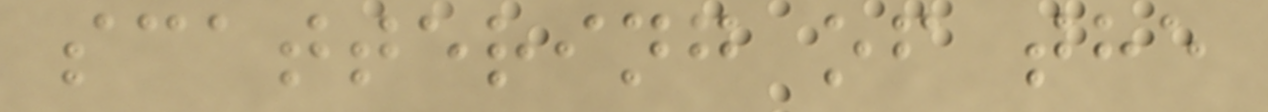scattering of the
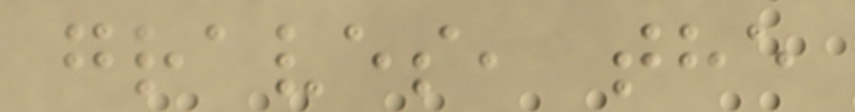graves, the
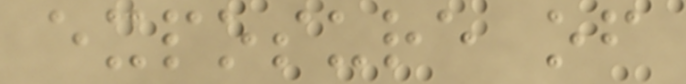exposure of
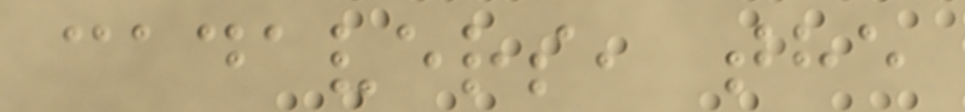cadavers, the
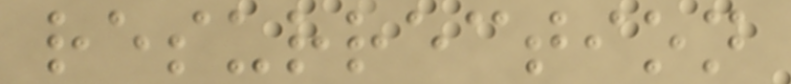resurrection
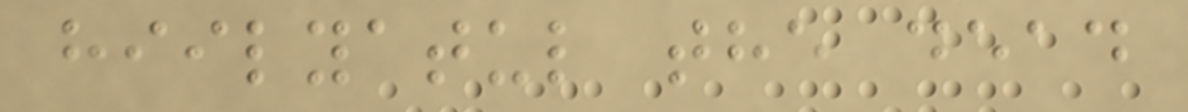hiilyatul the dead
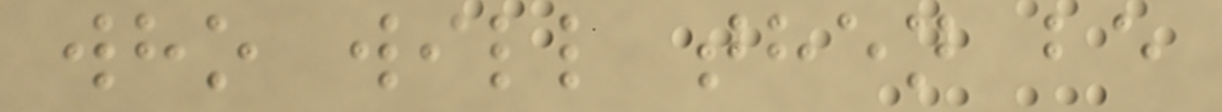who will then be
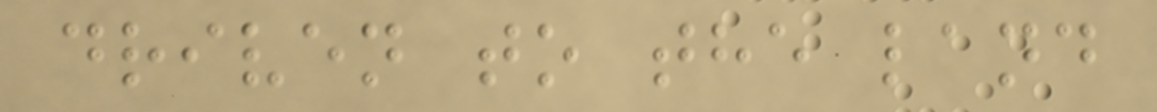driven to the land
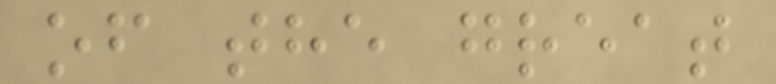of the great
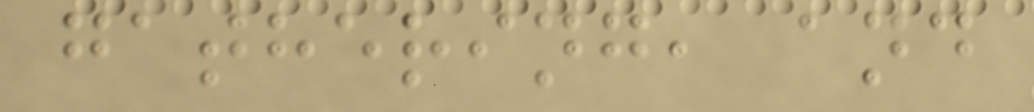gathering, and
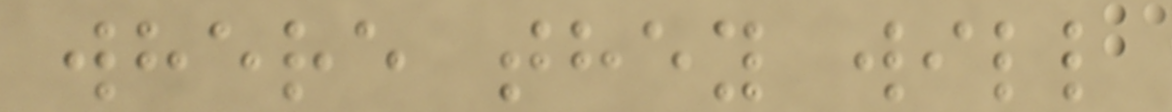where they will
